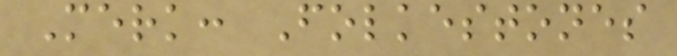Merk: Folkestones
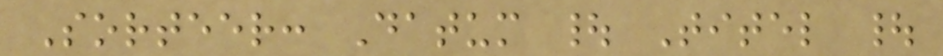Sorteer: Datum | Titel |
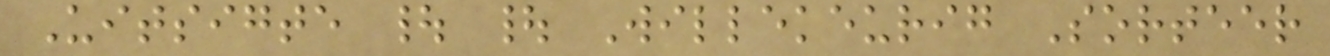Uitsigte | | Willekeurig Sorteer
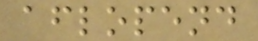aflopend
